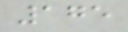175
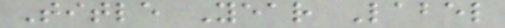Title Year Label
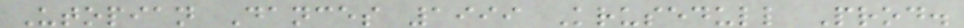Utopian Dances 1999 Krusedull Prod.
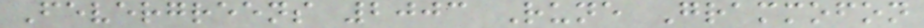Fevergreens 2003 Rune Grammofon
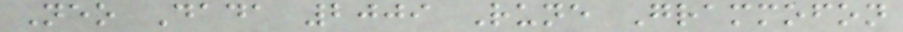Neo Dada 2009 Rune Grammofon
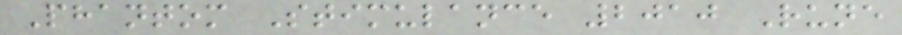Phantom Stimulance 2010 Rune
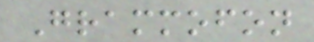Grammofon
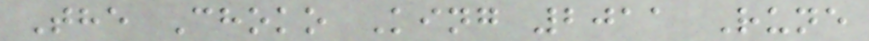The Choko King 2011 Rune
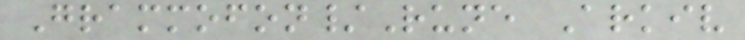Grammofon/Rune Arkiv
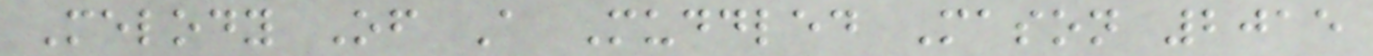Melody Of A Muddled Mason 2015
